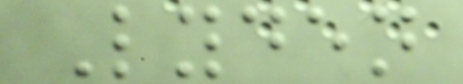Lyden
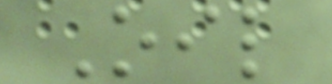Oil
